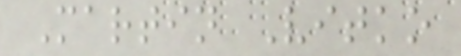Martin Vitko
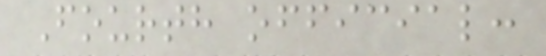Fourth official:
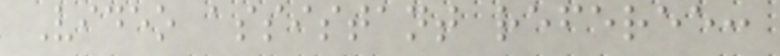Video assistant referee:
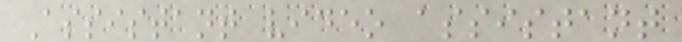Assistant video assistant
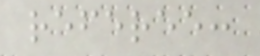referee:
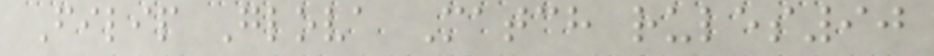Filip Glova Match rules90
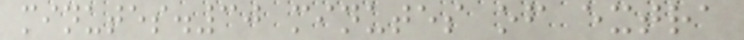minutes.30 minutes of extra
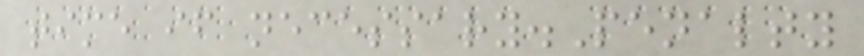time if necessary.Penalty
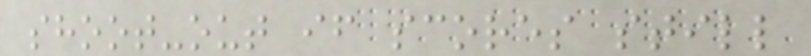shoot-out if scores still
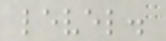level.
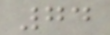74
